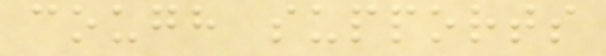cough supports
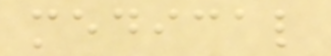medical
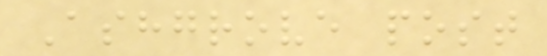Ashgrove post
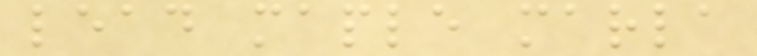lead maple marla
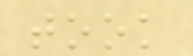took
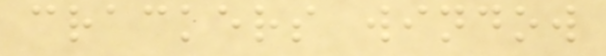crackers window
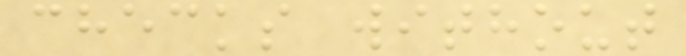checks without
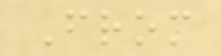From
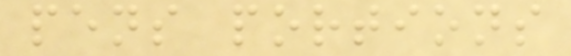pens portions
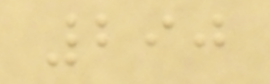290
